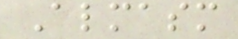Almasm
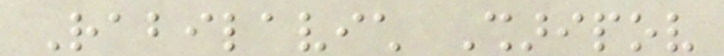Rabilavich Sharipov
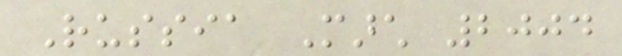Russia March 2004
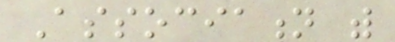Association with
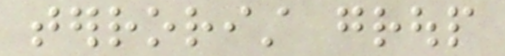terrorist group
